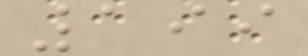199
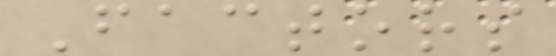Factors
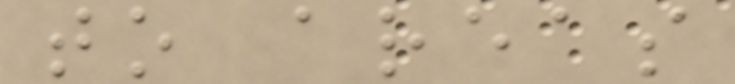to areas
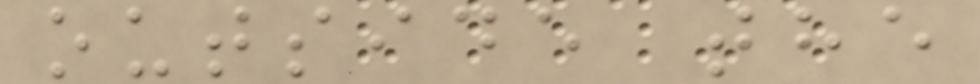outside the
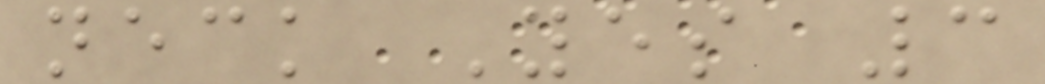neck Yes 3
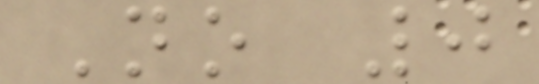No 0
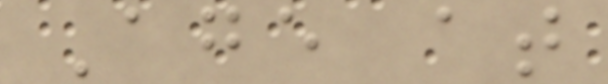Age at
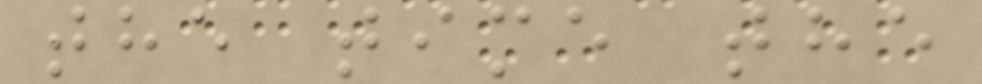the time the
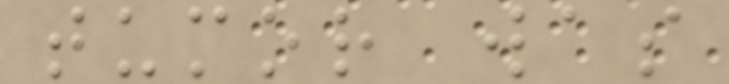tumor was
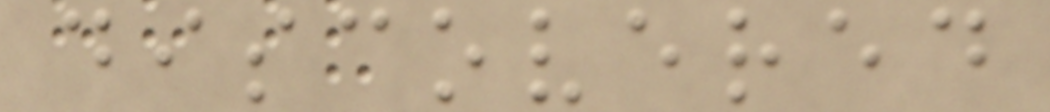discovered
